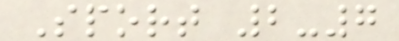Sport 2-7
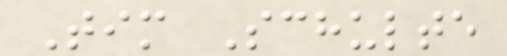Tim Schulte
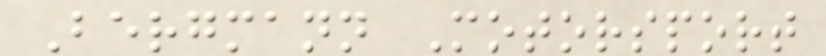Bergmann Motorsport
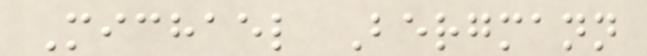Michael Bergmann
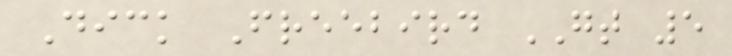Dick Freebird GT 5
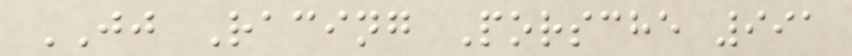JJ Racing Porsche 991
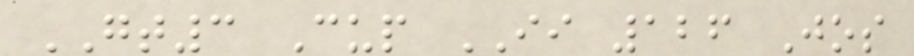GT3 Cup II 126 Jos
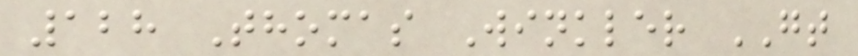128 Thomas Winkler GT
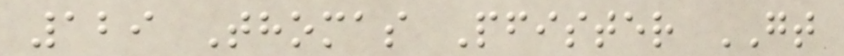129 Thomas Pfister GT
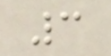3
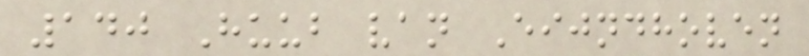140 Huub van Eijndhoven
